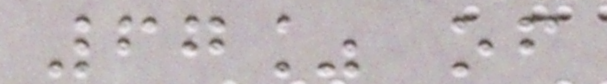67% of
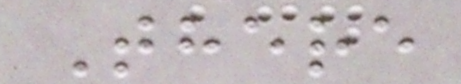There
